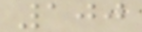100
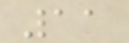11
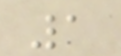1
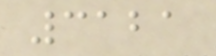3121
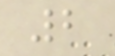2
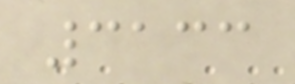3133
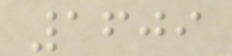1609
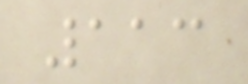113
